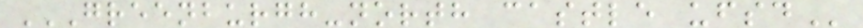GREENBURGH-NORTH CASTLE UFSD
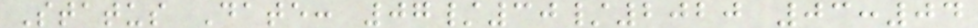Status Date: 07/30/2020 03:04
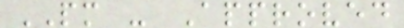PM - Approved
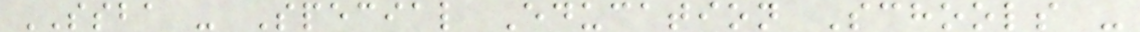SSBA - Special Education Schools -
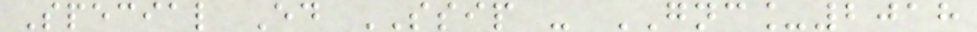Special Ed SSIP - GNC_2018
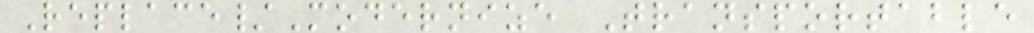Replace/Modernize Transportable
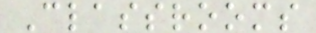Classrooms
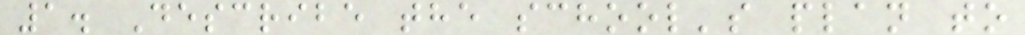1. Describe the school's plan to
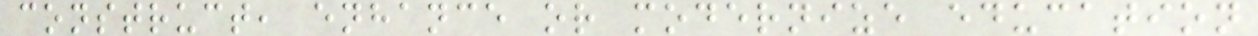construct, enhance or modernize education
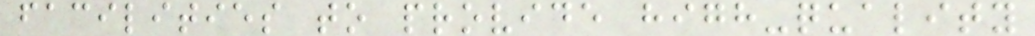facilities to provide high-quality
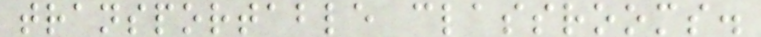transportable classrooms.
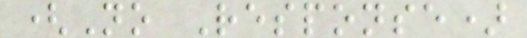(No Response)
